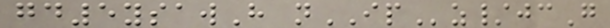gd5ysawH nIPz/jcG
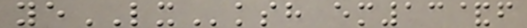yeLXksh em13&f
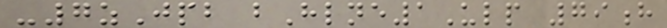-7zJpb bHlne1Ulp 79h
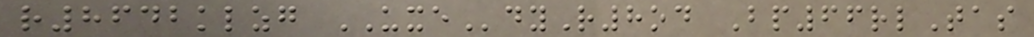r8642klzg UXEdyR8od Bp66rlTas
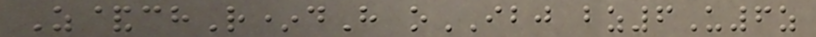Z&chR*dH oIBJ bz6U6z
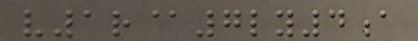v1r@7ly4a
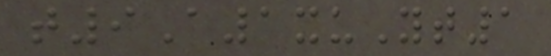t9A1xuYt1
